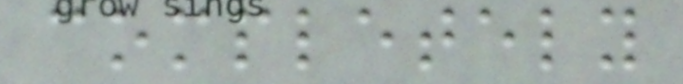completely
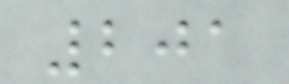201
